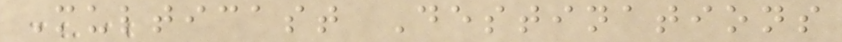Multicast Destinations
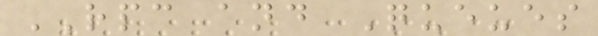RPC and Queues
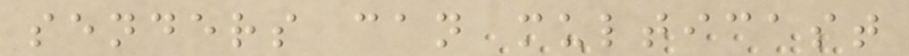senders can multicast
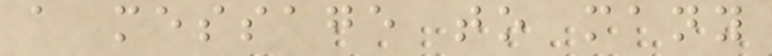a message to many
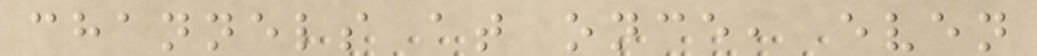channels at once, even
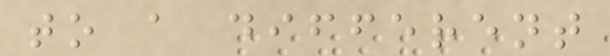to a different
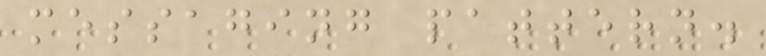messaging pattern.
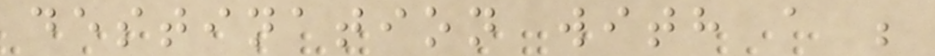destination with a ;
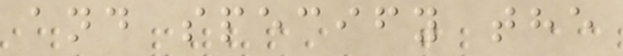and specify the
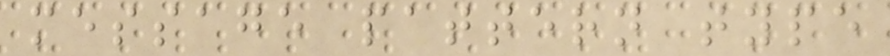message pattern type
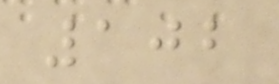102
